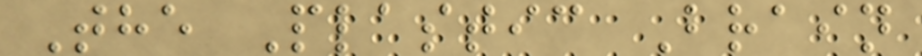The Plastic Brain
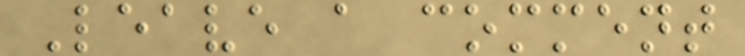Leave a comment
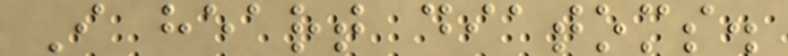I heart diatoms.
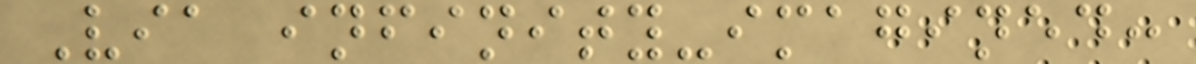Via infinity-imagined:
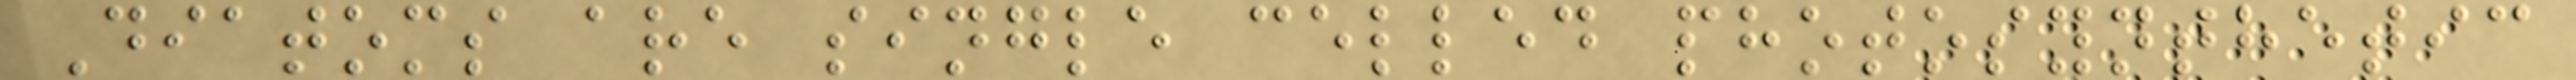Diatoms are single celled photosynthetic
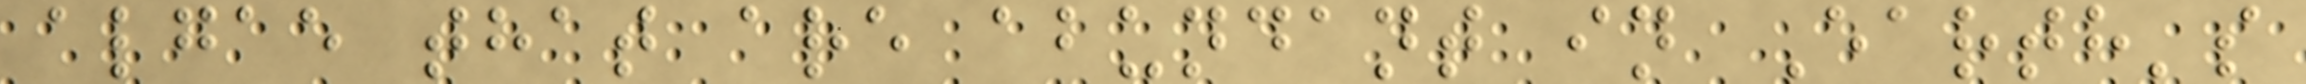algae that are abundant in Earth's
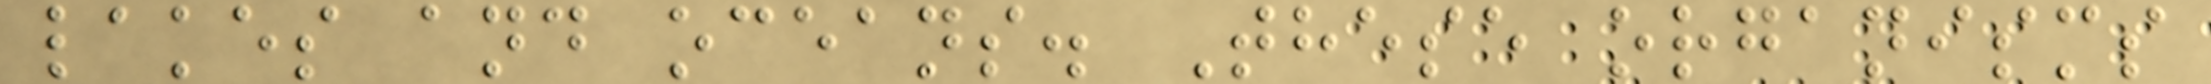lakes and oceans. These organisms
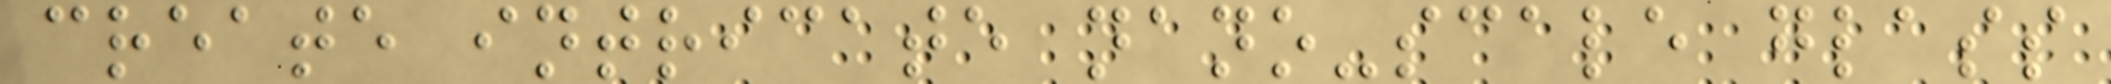create intricate nano-scale glass
